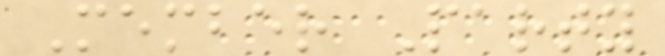Member Party
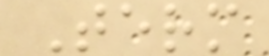Term
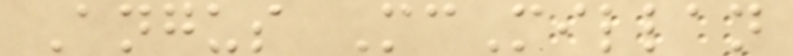Angus McMillan
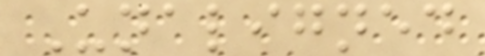Unaligned
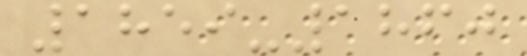1859-1860
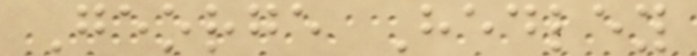George Hedley
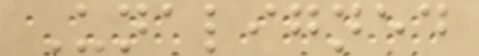Unaligned
